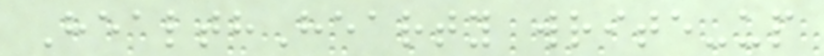HealthHearty write-up
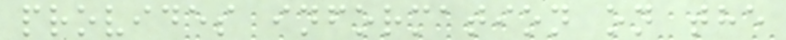provides information on the
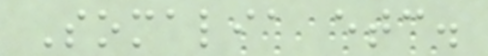Somalia etc.
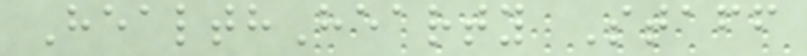HealthHearty Staff
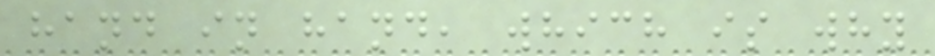hand in hand, which is why
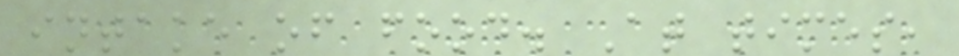intake of food. At times,
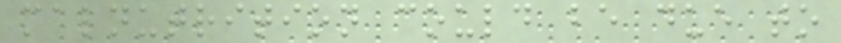malnutrition could be due to
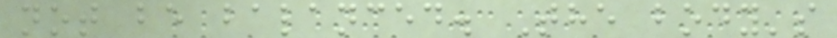not be balanced. The body's
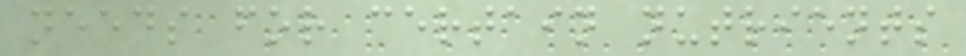needs for certain nutrients
